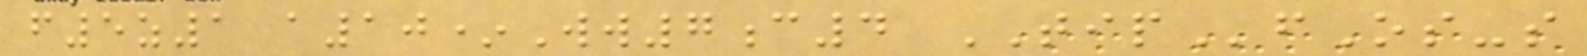f5z1 a10*Ww7c4 TIPfOs-s
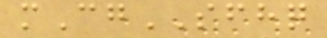mCgSFHQ
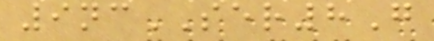9ncSER8G
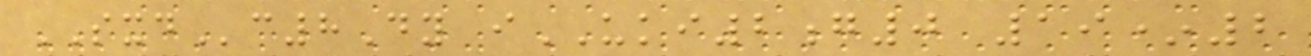SXDc8Dy iUKI2g0 19*2
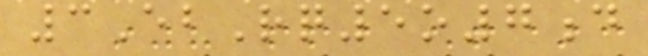3EbRq5o7d
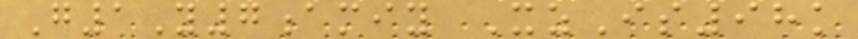G1Y7amiy XzIs98k
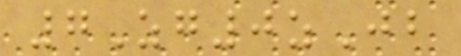7Zg0zJb
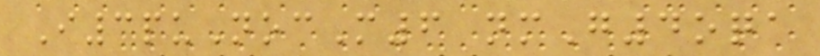I3puNocM6 nmG4oqa
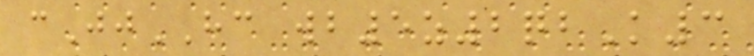cJjHC wb5z2qbK3
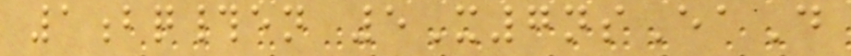1bq#en 5X7nsEaD
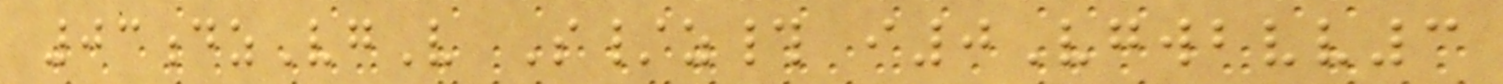03dzVgV S/z# i0Vgwbvv3
